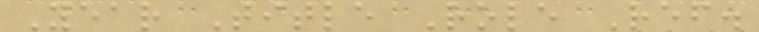Year Title Role Ref.
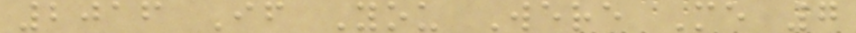2016 If You Were Me 7
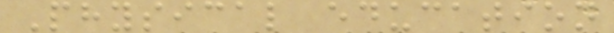Physical education
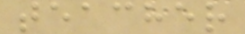teacher
